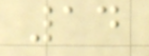14
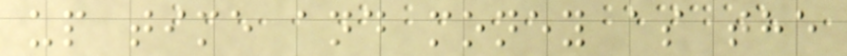up time and money as the
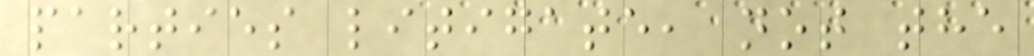parties litigate, not the
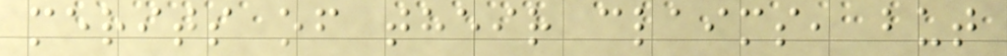merits of their claims, but
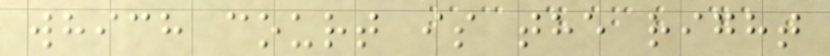which court is the right
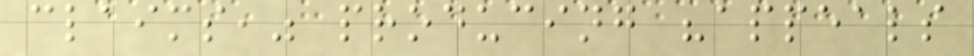claims," producing "appeals
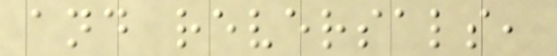and reversals,
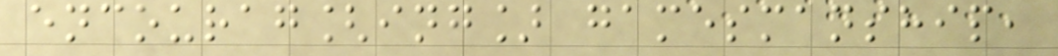encourag[ing] gamesmanship,
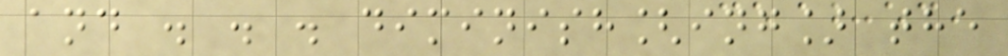and . . . diminish[ing] the
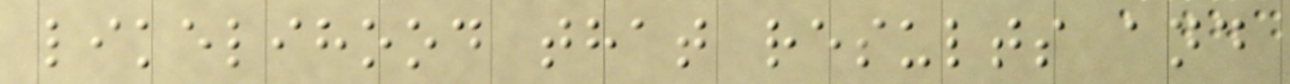likelihood that results and
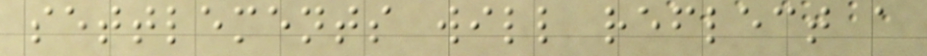settlements will reflect a
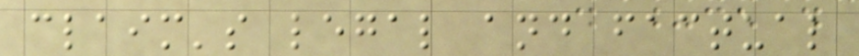claim's legal and factual
